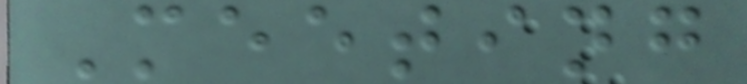Meeting
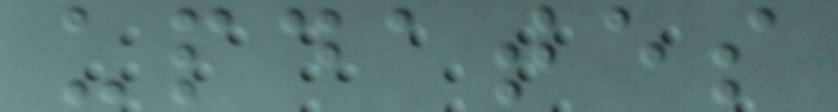updates
